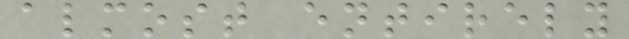almost entirely
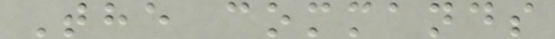The commands
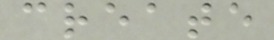create
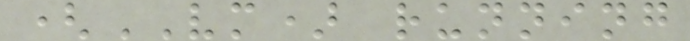(VM) running
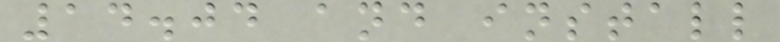14.04 and install
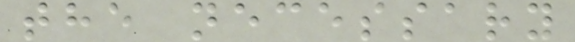the necessary
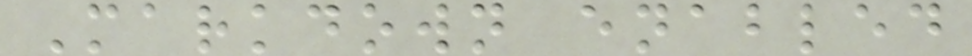Markdown enabled
